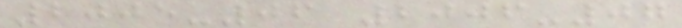2005-06 2006-07
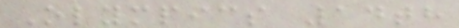Olympics 14th
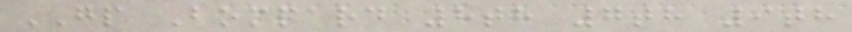GP Bompard 8th 7th 9th
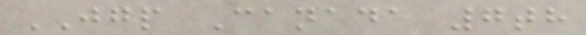JGP Canada 7th
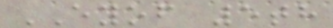EYOF 5th
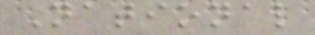National
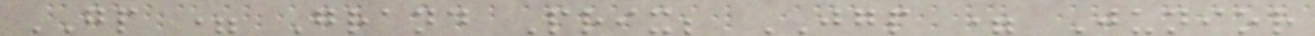GP = Grand Prix; JGP = Junior
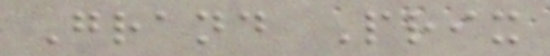Grand Prix
